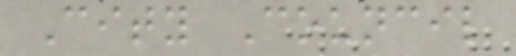City Council
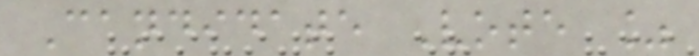Candidate Vote %
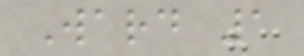Ward 1
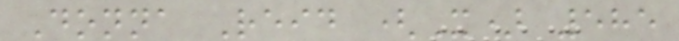Donna Reid (X) 585
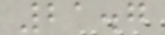21.7
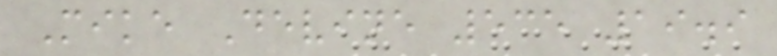Mike Devine 535 19.9
